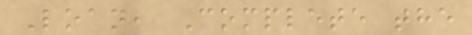Loan, Complete the
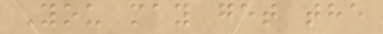You may get the
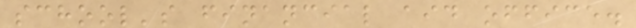school's financial aid office.
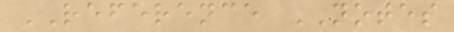REFERENCE NOTES
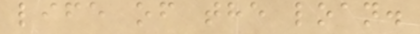life of the loan.
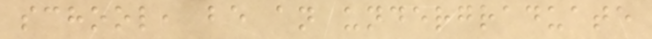school, be an undergraduate
